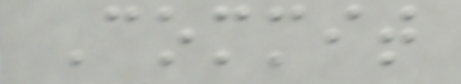Commit
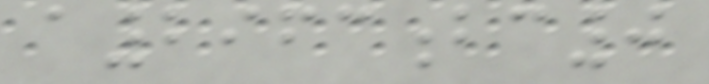a2963bc0
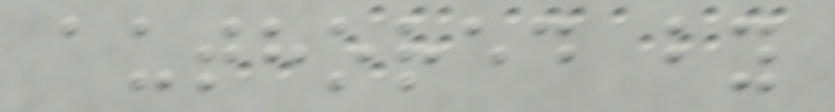authored by
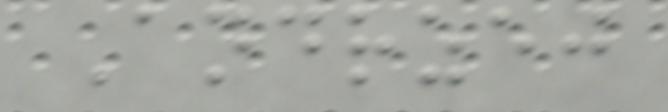Andrzej
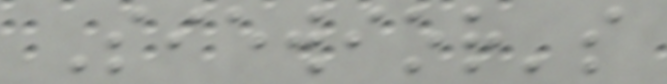Siewior's
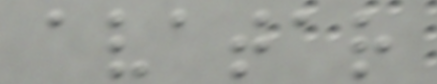avatar
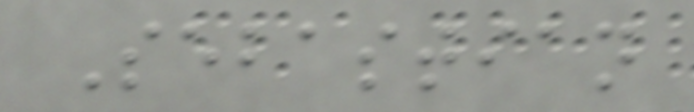Sebastian
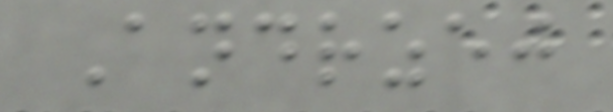Andrzej
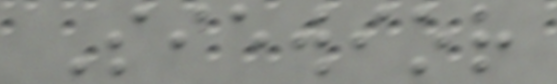Siewior
